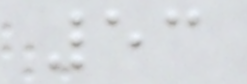53
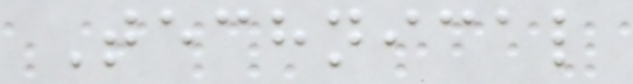Technical
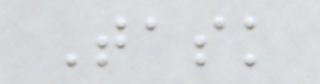Task
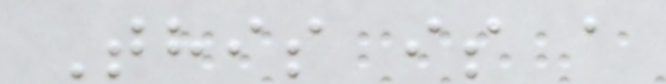This is a
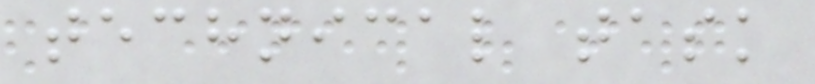technical task
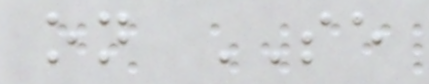on SE
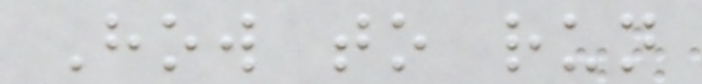How to run
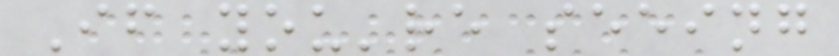If you're seeing
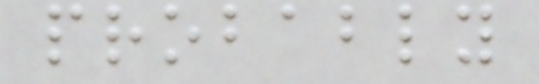probably
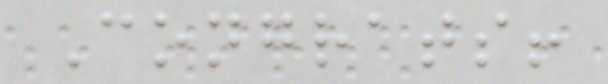Congrats!
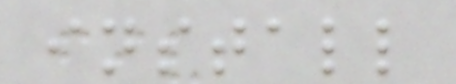install
